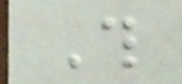This
